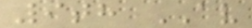9th AV
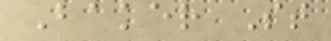Baker St
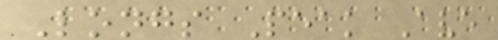Longs Peak Ave
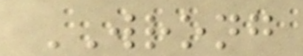WRONG
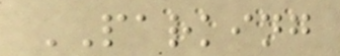PARKING
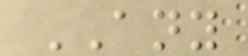ANY
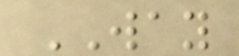WAY
